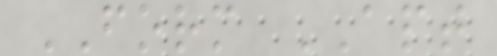FORM APT
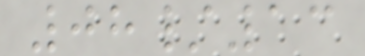08/13
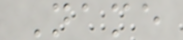Name
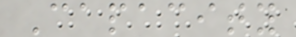Capacity
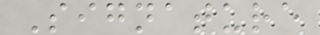Signature
